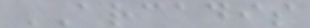ARCADIS
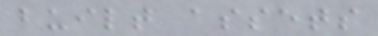built assets
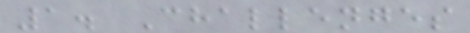1. Challenges
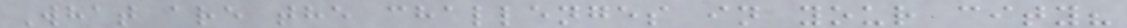What are the challenges in your city?
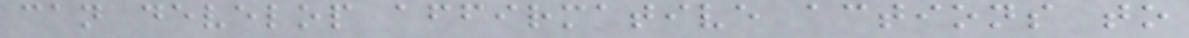can develop affirmative actions to
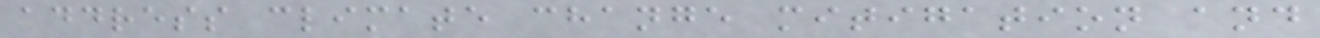address climate change mitigation and
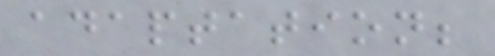adaptation;
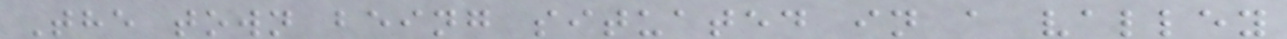The town being situated in a valley
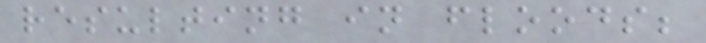resulting in floods;
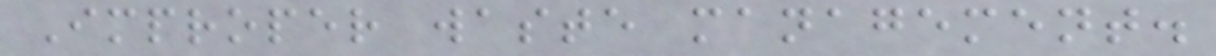Improper waste management.
